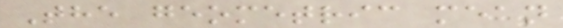The geometric mean
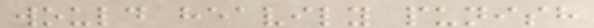would heavily punish
